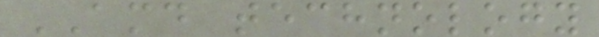AMD technology
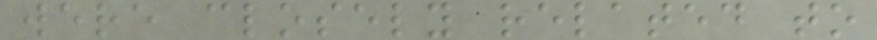were closely related to
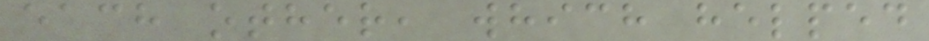each other, which helped
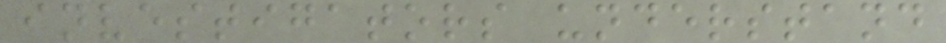investigators understand
